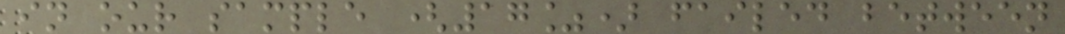in our sample (17%) failed between
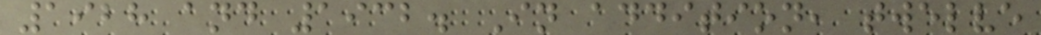1928 and 1932. In addition, twelve
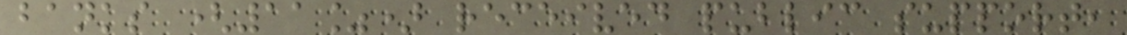banks (11%) received public support,
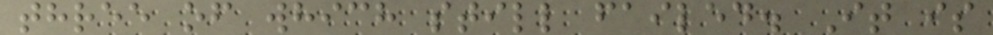three of which still failed. It is
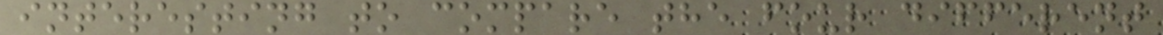interesting to compare the four different
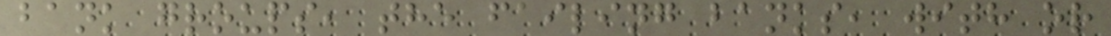bank groups, the failing banks, with or
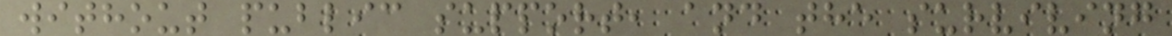without public support, and the surviving
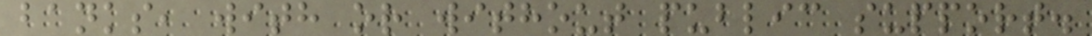banks, with or without public support.
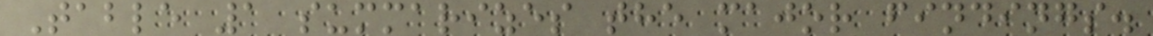Table 1 summarizes the major findings.
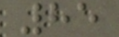85
